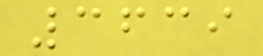3639
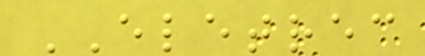ELETREC
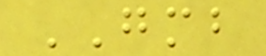GMB
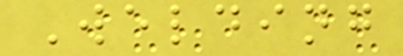Welding
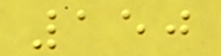150
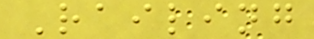Railing
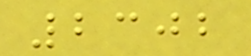2302
